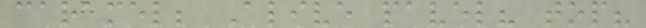caramel; Alive pavel? top?
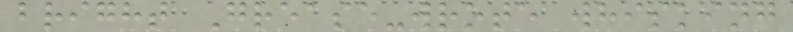bright Grease-wrote whisking
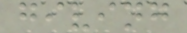giving
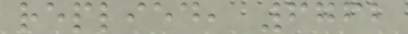replied, 6762
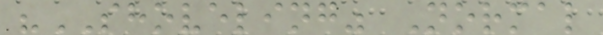"SHOVELING" Normal
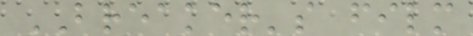BREAKER's film
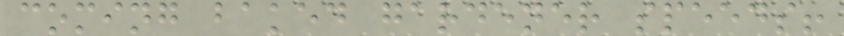coming baked gardener speeds!
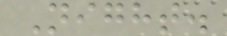Night.
